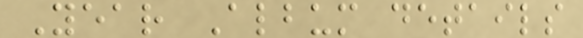Year Album details
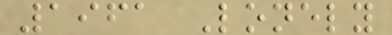1961 Lonely
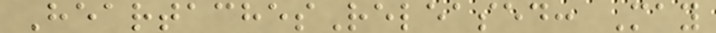HeartachesReleased: May
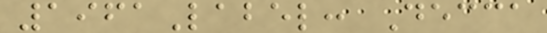1961Label: Decca
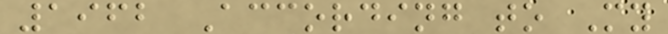1962 According to My
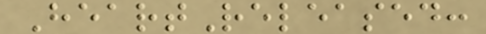HeartReleased:
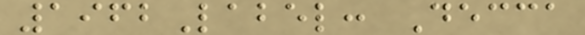1962Label: Decca
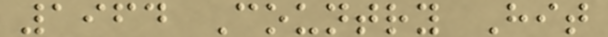1964 Country Hit
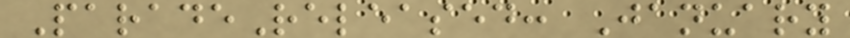ParadeReleased: January
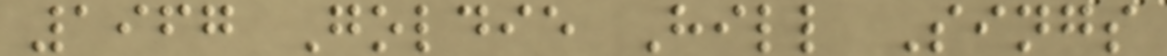1967 Goldie Hill Sings
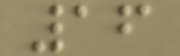16
